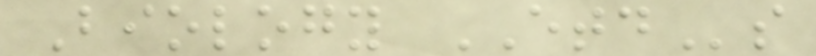Biology ETDs
